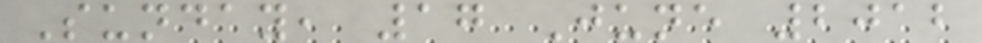Sunday, 17 June 2012
